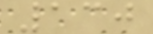130
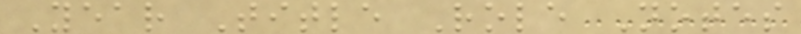Year Title Role Notes
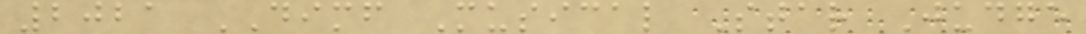2021 DIMF Musical Star Judge
